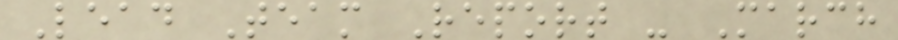Lead Team Report - March
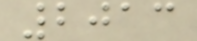2013
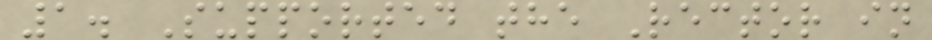1. Supported the Rector in
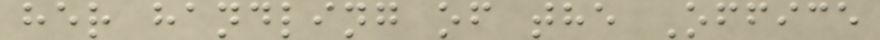her handling of the Office
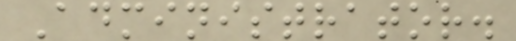Administrator.
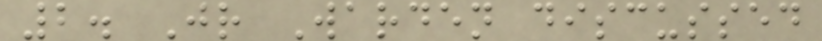2. Jr Warden discussed
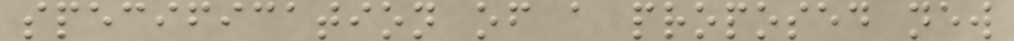specification of a proposed new
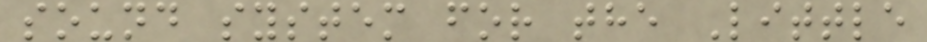sound system for the Little
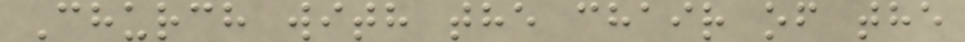Church with the chair of the
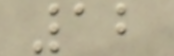12
